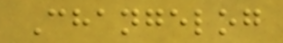Changelog
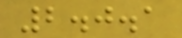2.0.1
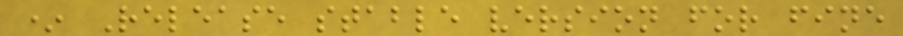* Release stable version for fine
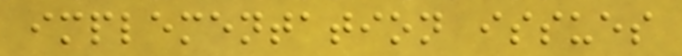implementation issues
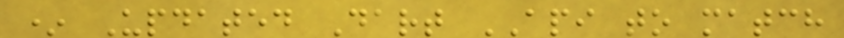* Updated Dart API to match
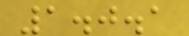1.0.1
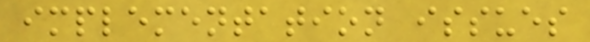implementation issues
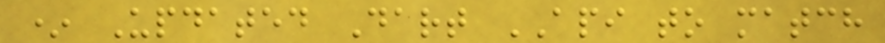* Updated Dart API to match
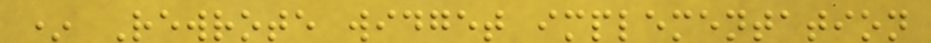* Rewrote widget implementation
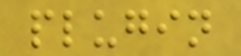plugin
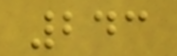243
